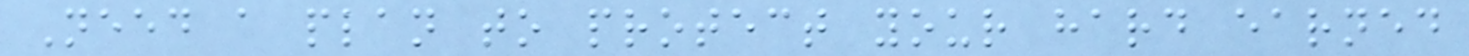Need a plan to protect your hard earned
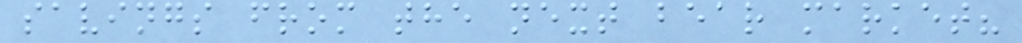savings from the next bear market?
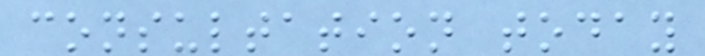consultation today
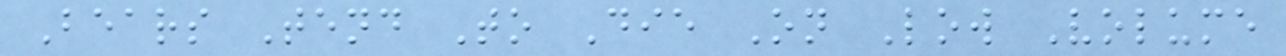Bears Tend To Die On Low Volume
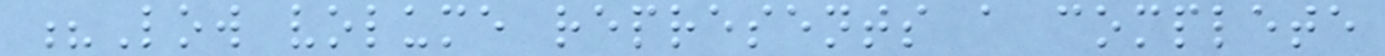?Low volume represents a complete
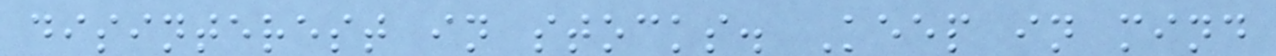disinterest in stocks. Keep in mind
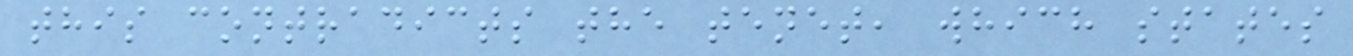this contradicts the tenet, which states
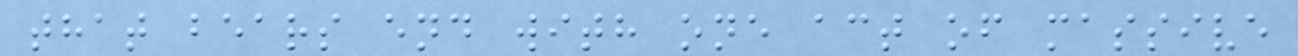that bears end with one act of massive
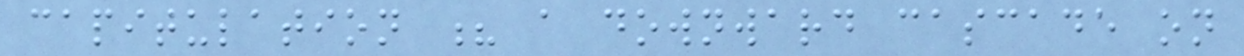capitulation ? a downward cascade on
